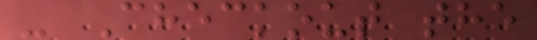- Checkout the
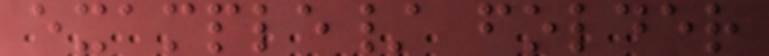example/ folder
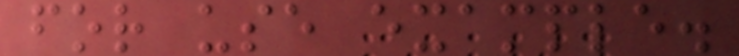for use example.
